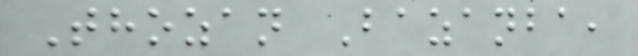Thozan Bazanba,
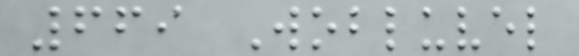669 Wobluvel
